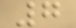7
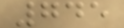745
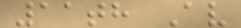11th Av
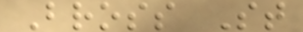Bross St
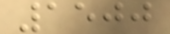1500
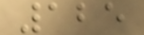125
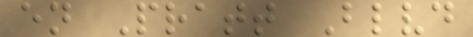en Pratt Blvd
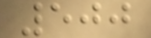500
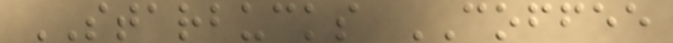STARBUCKS COFFEE
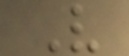V
